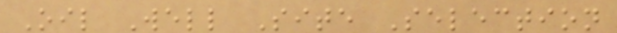Oil Well Site Selection
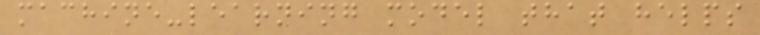machine-learning model that helps
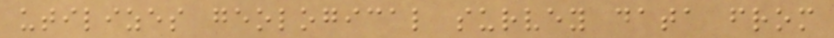utilizes geological survey data from
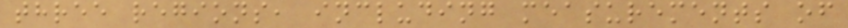three regions, including measurements of
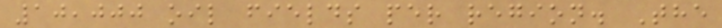10,000 oil fields per region. The
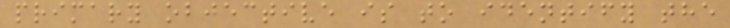primary objective is to identify the
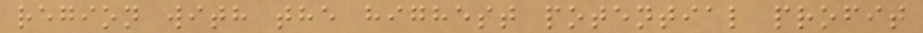region with the highest potential profit
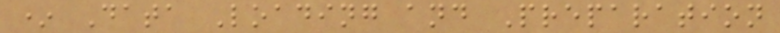* Data Loading and Preparation
